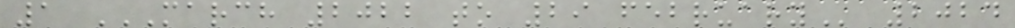1 MARCH 2022 TO 29 FEBRUARY 2024
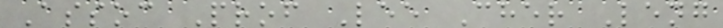Assoc Prof Lee Cher Leng
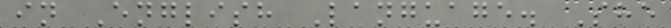in English Language. She
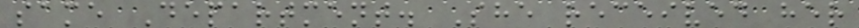same Department. She received her
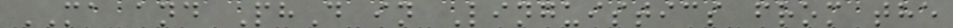MA and PhD in Linguistics from the
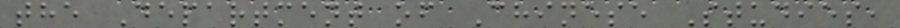the Department of Chinese Studies,
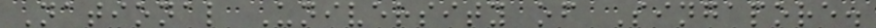National University of Singapore.
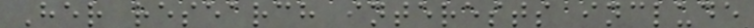Her research interests include
